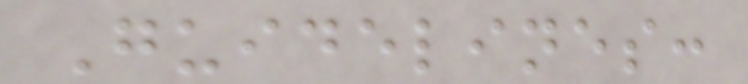Guidelines:
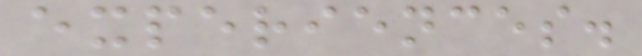experiences.
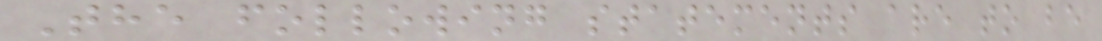The following statements are to be
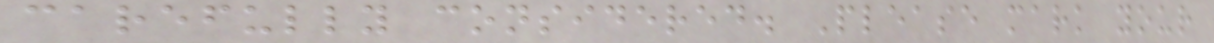carefully considered. Please mark your
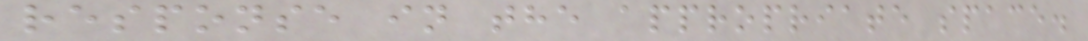response in the appropriate space.
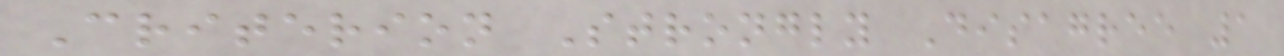Criterion Strongly Disagree 1
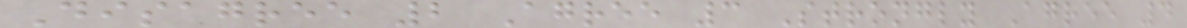Disagree 2 Agree 3 Strongly Agree 4
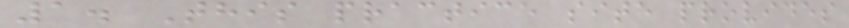1. This practice site provides
